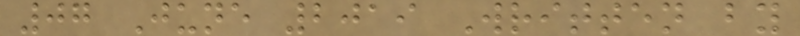07 June 2019 Written by
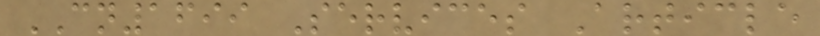CN1699 Services Article
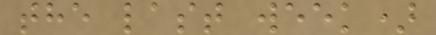the last week)
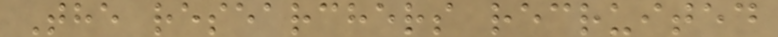The researchers recruited
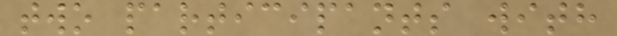two participants with
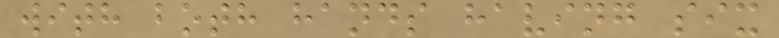with both hands having six
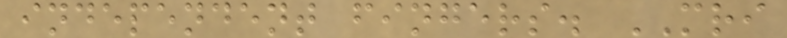independent fingers. MRI
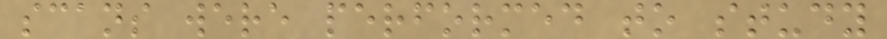scans were performed to study
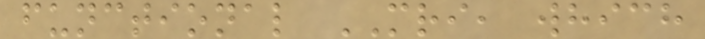functional MRI, which
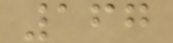167
